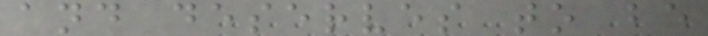and deserves to be
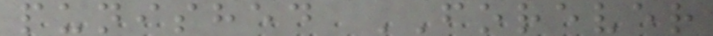punished FOREVER
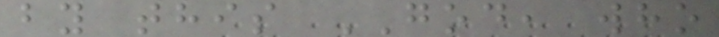by this GOD, who
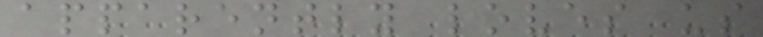apparently loves us
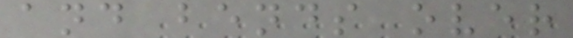and bends over
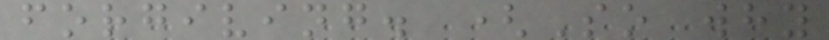forgiving. (So why
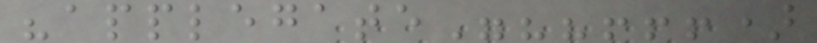"applegate"??!!!)
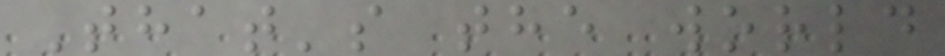That's the world
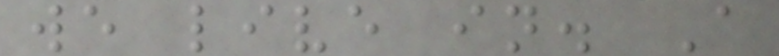we live in. A
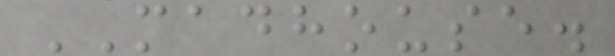MADHOUSE.
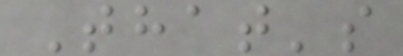That's
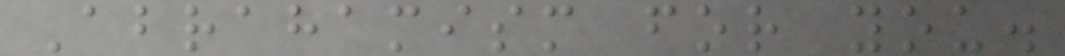Abrahamism for you.
